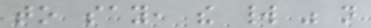to say, the world was not
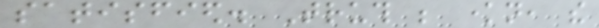satisfied. Truth be known, the
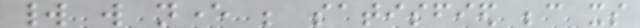world will never be satisfied because its
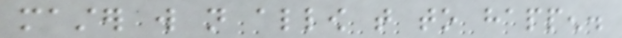master will not allow that to happen.
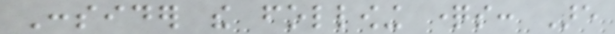Consider the following questions: Are
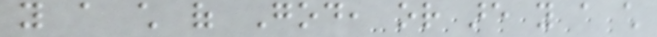you a child of God, or are you a child
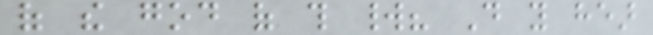of the god of this world? Do you hear
